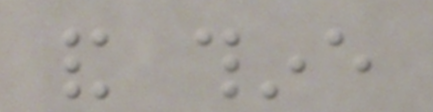and thine
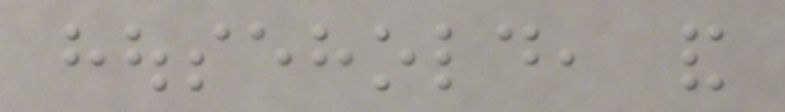household, and
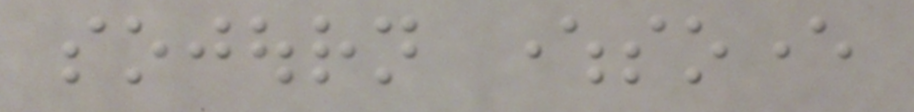sojourn wheresoever
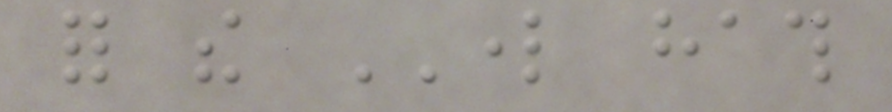for the LORD hath
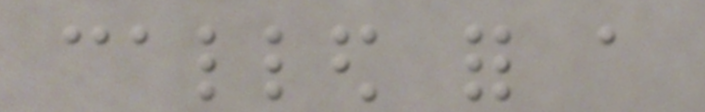called for a
